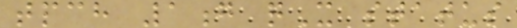tpch 1g qX status
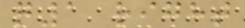q1 right
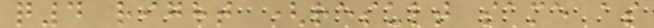q4 right (result same as
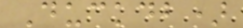Duckdb)
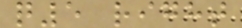q5 right
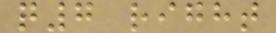q7 right
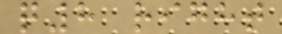q8 right
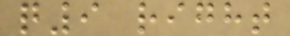q9 right
